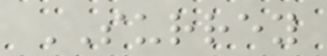SURREY
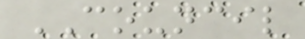COUNCIL
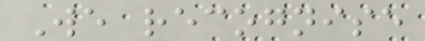We recognise
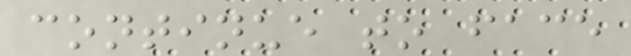continue to face
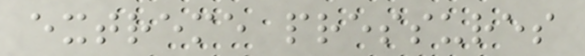extreme pressures
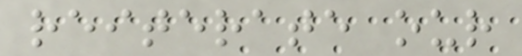reiterate our
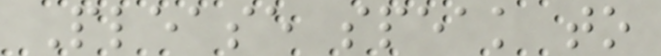Please speak to
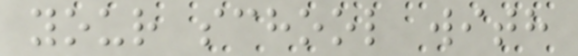your school with
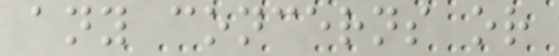any concerns or
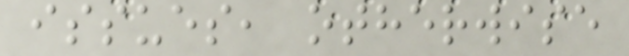issues, otherwise
